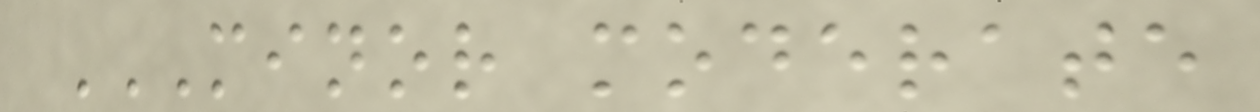MINOR MODERATE
